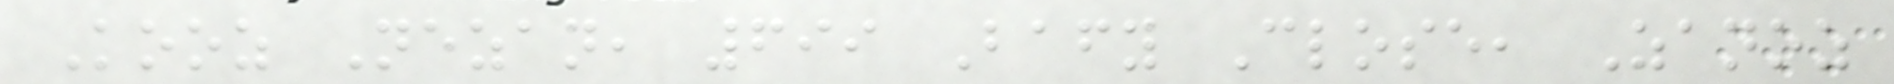Kooz Nezan, 699 Bafy Close, Zanoz
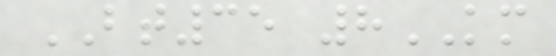BT35 8KM
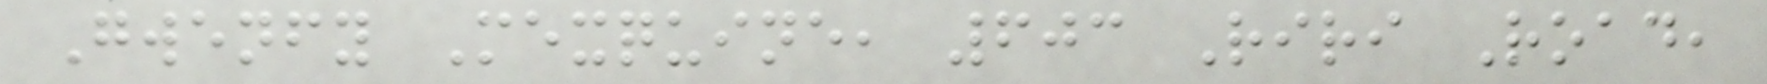Gwenfy Mexquine, 603 Riri Road,
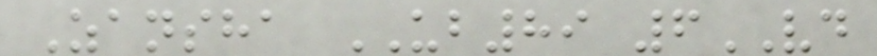Zansha UB89 6VD
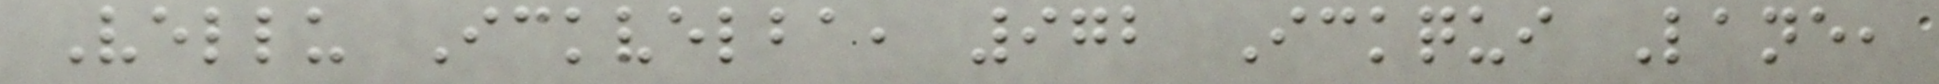Vellu Ickvelba, 972 Ickqui Lane,
